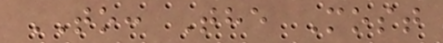TO: The Most
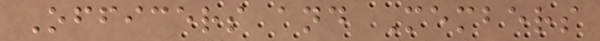Officers and Members
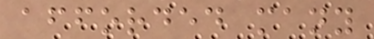afforded many
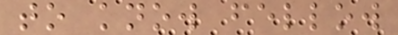to know fellow
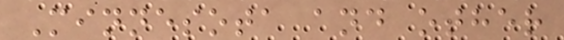Minnesota and other
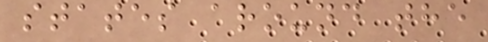states around the
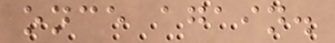once again.
